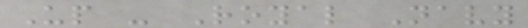Up - Royal Navy
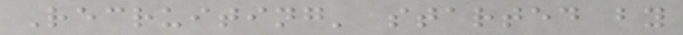Recruiting' started by
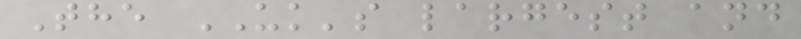The UK's largest and
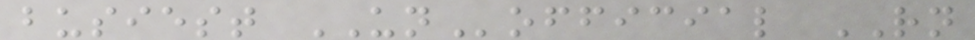busiest UNofficial RN
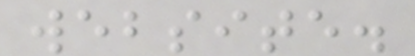website.
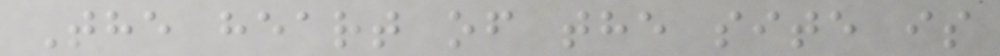The heart of the site is
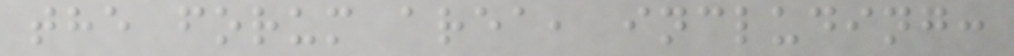the forum area, including:
